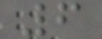6
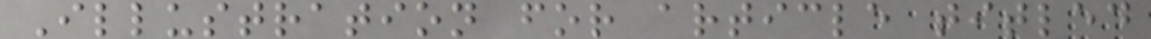Illustration for article titled
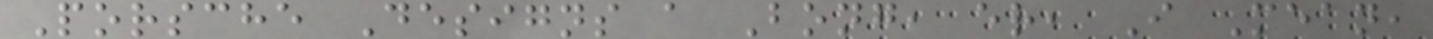Porsche Designs a Bong, er, I Mean,
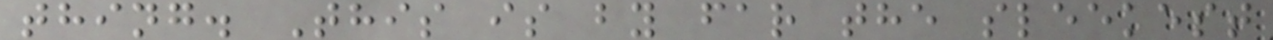thing. This is by far the sleekest
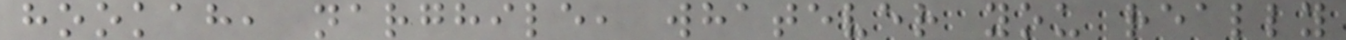hookah, narghile, whatever you really
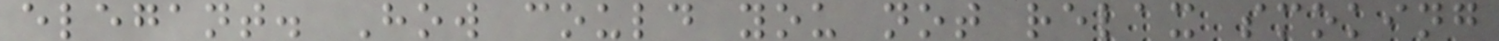elegant. How could you not relax smoking
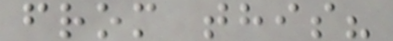from this?
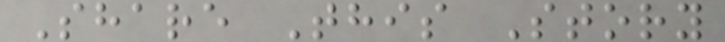Share This Story
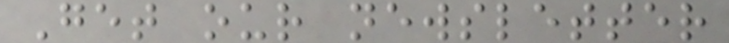Get our newsletter
